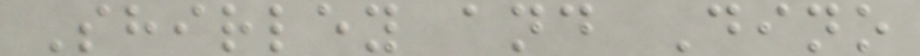Shirley and Dino
